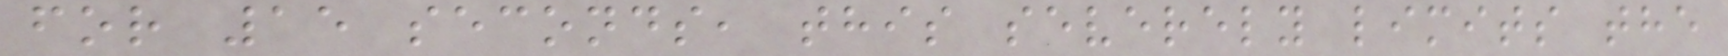for 15 seconds, this severely limits the
